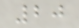20
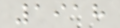1918
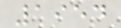1954
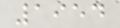1954
